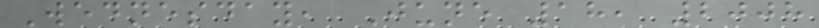Wednesday, June 18, 2008
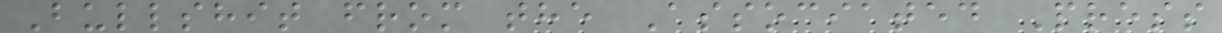Bullshit from the Associated Press
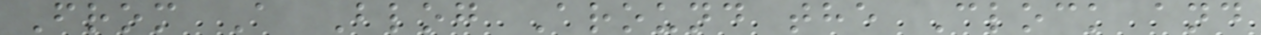From A Blog Around the Clock and
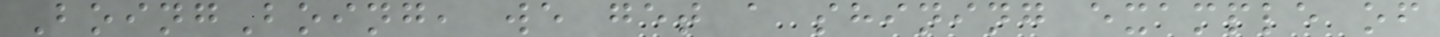BoingBoing, we get a shining example of
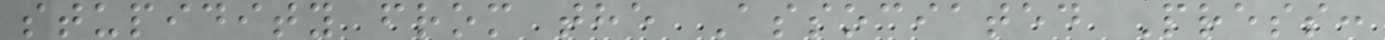stupidity from the Associated Press:
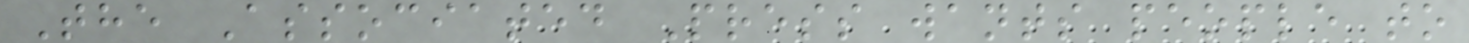The Associated Press wants people to
